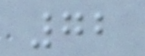72
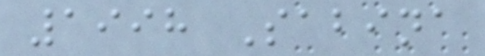1998 Sabina
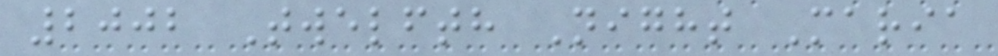2002 Twelfth Night Maria
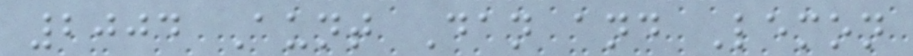2004 Aunt Dan and Lemon
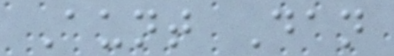Aunt Dan
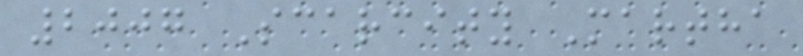2007 Scarcity Martha
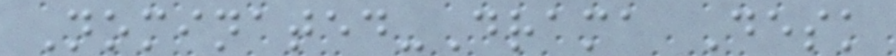Nominated-Drama Desk
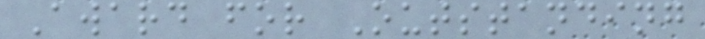Award for Outstanding
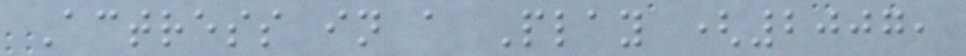Actress in a Play (2007,
